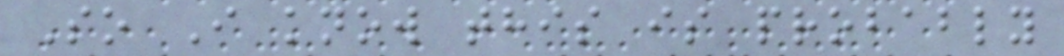So I know this is probably
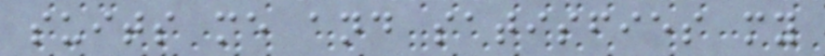suits me and satisfies my
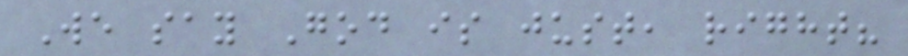We say God is just, right?
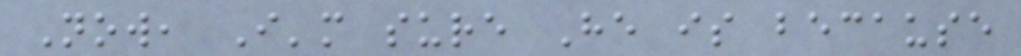Now, I'm sure He is because
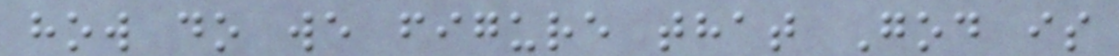how do we figure that God is
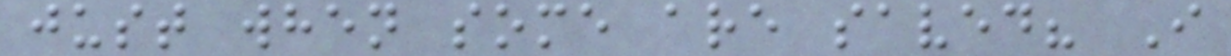just when some are saved? I
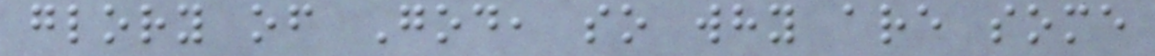glory of God, so why are some
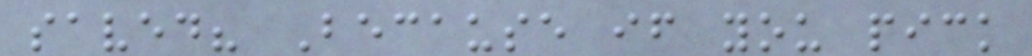saved? Because if you pick
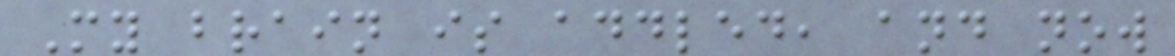My brain is addled, and now
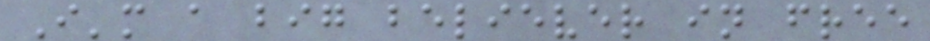I'm a big believer in free
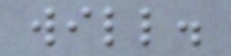will.
